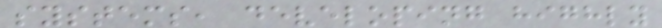systems, developing highly
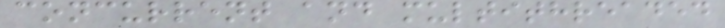concurrent and multithreaded
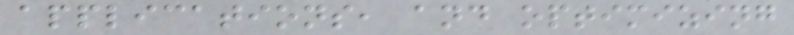applications, and optimizing
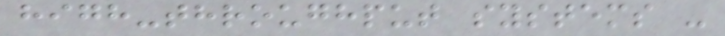high-throughput systems -
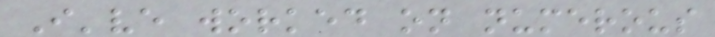I've worked on numerous
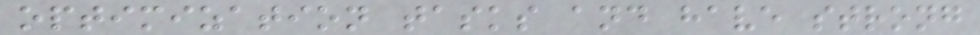optimization tasks and have strong
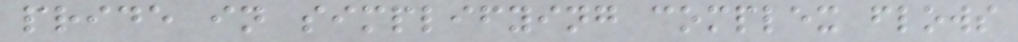pride in simplifying complex flows
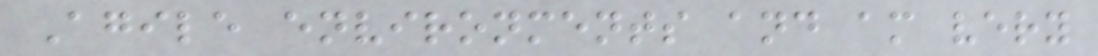Agile environments and am very
